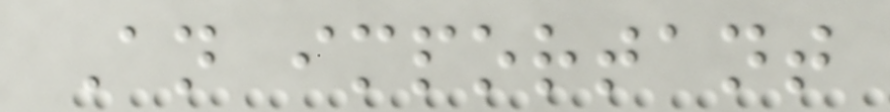An important
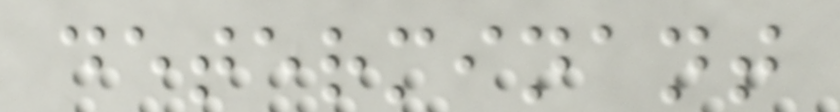determinant
